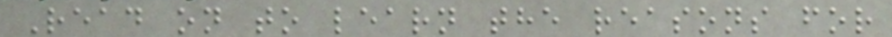Read on to learn the reasons for
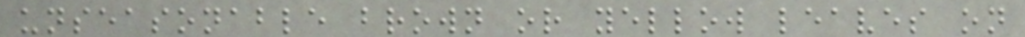unseasonable brown or yellow leaves on
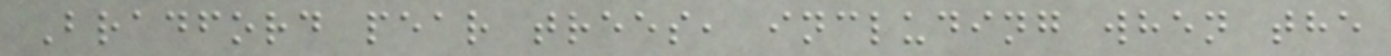Bradford pear trees, including when the
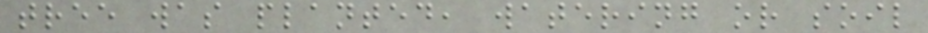tree was planted, watering or soil
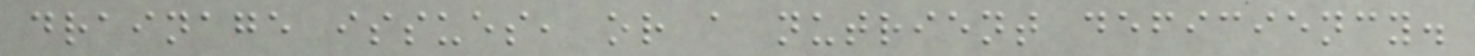drainage issues, or a nutrient deficiency.
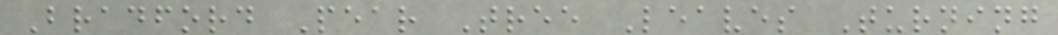Bradford Pear Tree Leaves Turning
